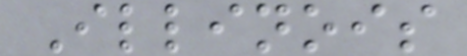Illinois
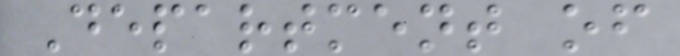Department of
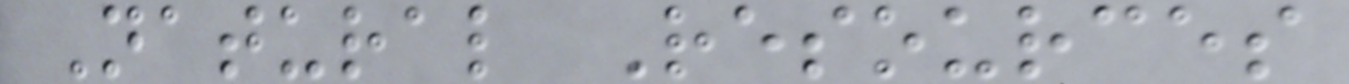Natural Resources
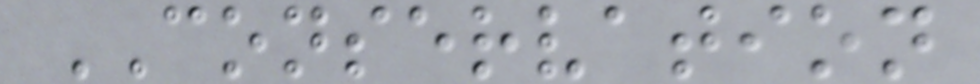CONSERVATION
